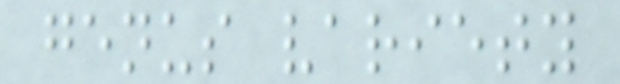genus variety
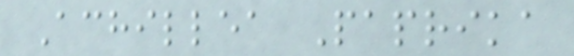Achillea Paprika
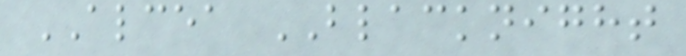ALCEA BLACKNIGHT
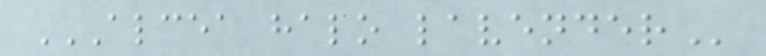ALCEA HALO LAVENDER
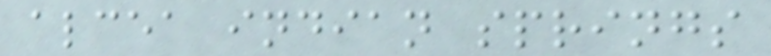alcea indian springs
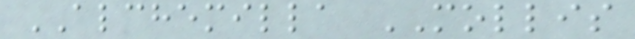ALCHEMILLA MOLLIS
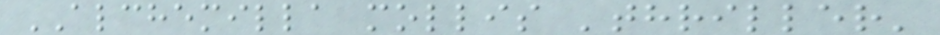ALCHEMILLA mollis 'thriller'
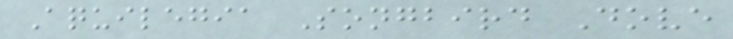Aquilegia Songbird Dove
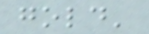gold'
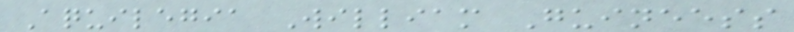Aquilegia William Guineess
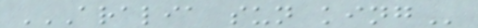ARALIA SUN KING
